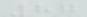87
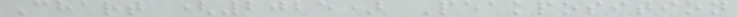Chart (2025) Peakposition
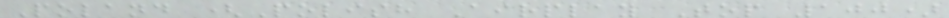Poland (Polish Airplay Top 100)
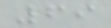69
